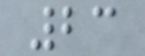23
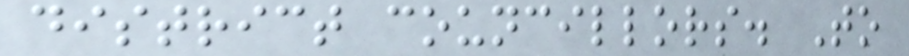district councillors. To
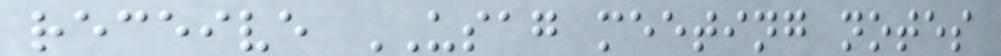receive USAG meeting notes
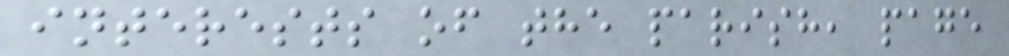interests of the parish, page
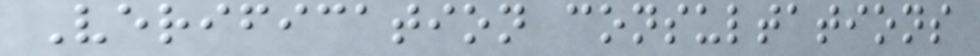Verification consultations
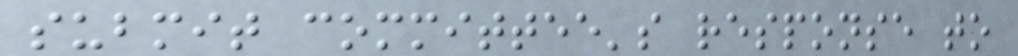submit committee's response to
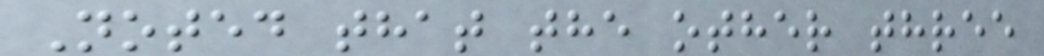Noted that the other three
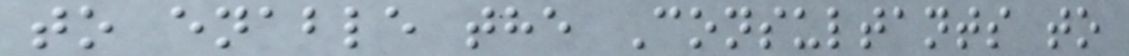to enable the Consultants to
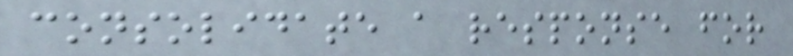consolidate a response for
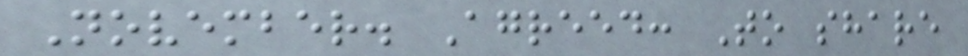November. Agreed: To share
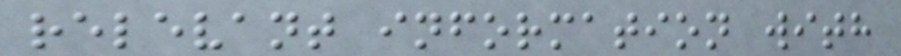relevant information with
